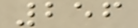256
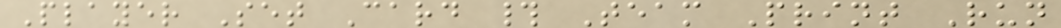Player Set Card # Team Print Run
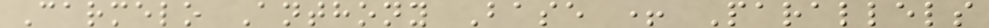Carmelo Anthony Base + Parallels
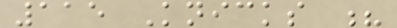115 Knicks ?
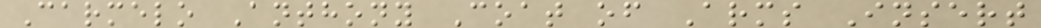Carmelo Anthony Coat of Arms Insert
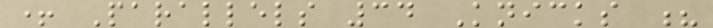+ Parallels 34 Knicks ?
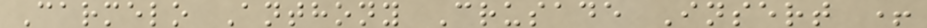Carmelo Anthony Crusade Insert +
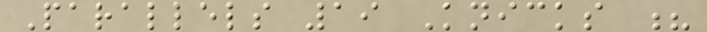Parallels 19 Knicks ?
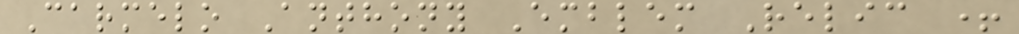Carmelo Anthony Emblem Relic +
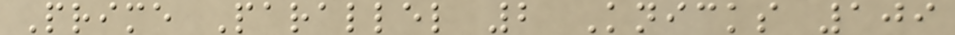Prime Parallel 2 Knicks 109
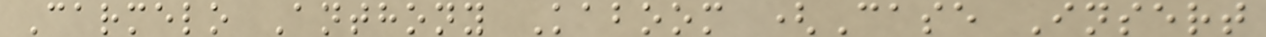Carmelo Anthony Kaboom (Case Insert
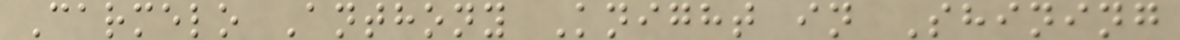Carmelo Anthony Knight in Shining
